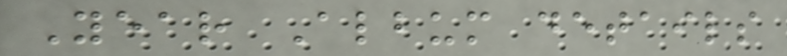Year Album details
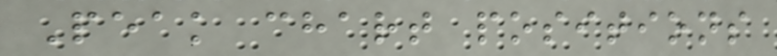Peak chart positions
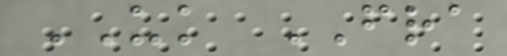UK FRA
